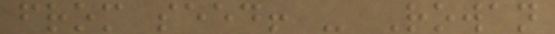from seed! - Rowan
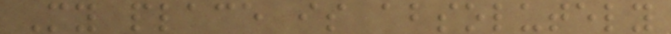My place is absolutely
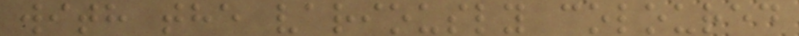with the variously coloured
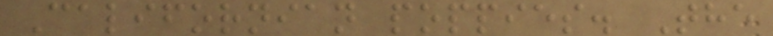Californian poppies. The
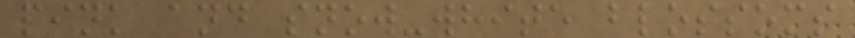pink and snow-white blossoms
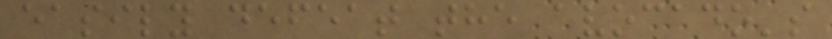easily defeat the avocado's
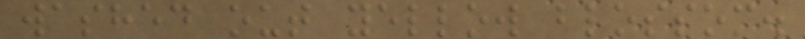washed out yellow blossom.
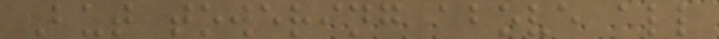But towering above all
